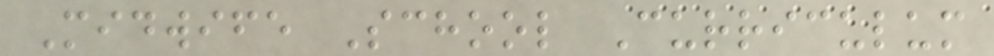Midwife School Curriculum
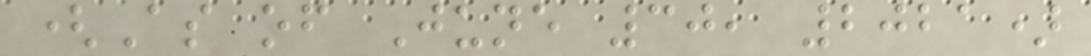(As of June 30, 2021)
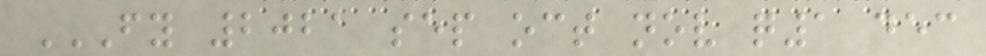FY 2021 SEP OCT NOV Q1 DEC
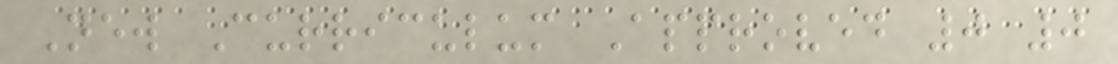New Curriculum Approved 0 0
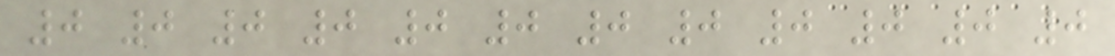0 0 0 0 0 0 0 0 0 0 0 0
